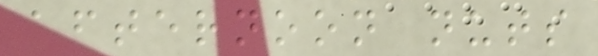afternoon nuts
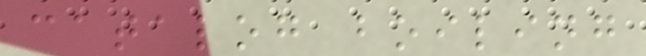catalog boiling
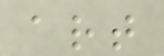art
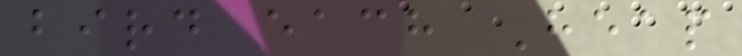bird each Heap
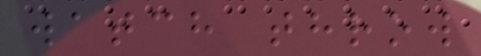watch throw
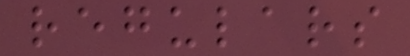regulars
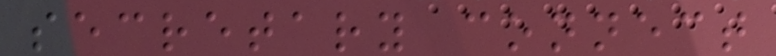secretary connect
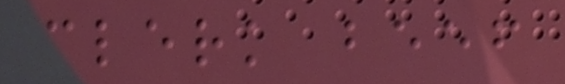clerk beef
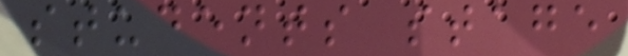students stage
